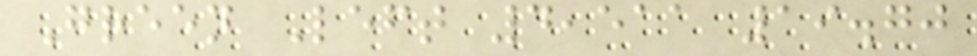Green Left 4,511 19.70
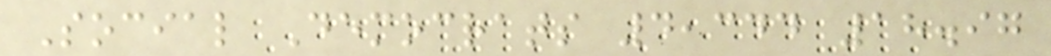Social Democrats 4,344 18.97
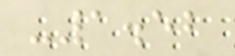-1.52
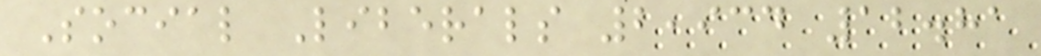Social Liberals 2,934 12.81
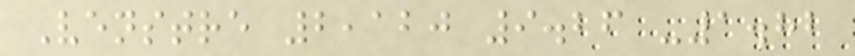Venstre 2,120 9.26 -1.82
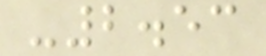-2.53
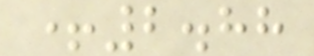+2.88
